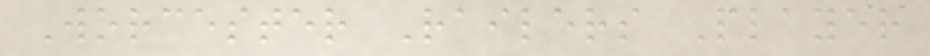Worcester Railers Player
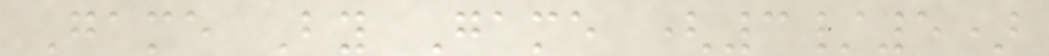Game By Game (3/5)
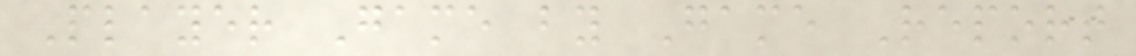Player Game by Game Report
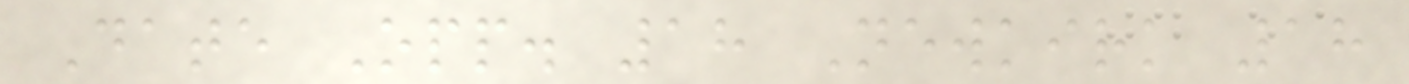Date Opp. 18 Newkirk 18
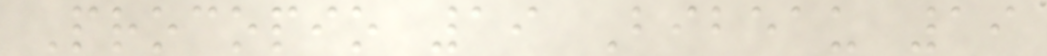Procopio 19 Bibeau 19
